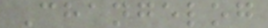Changelog
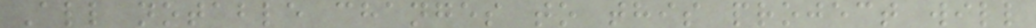All notable changes to this project will
